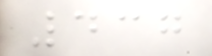437
